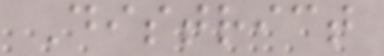District
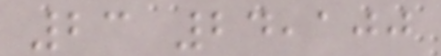23 24,100
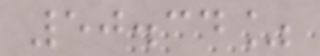50.34%
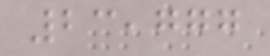23,777
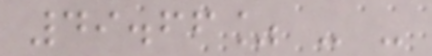49.66% - -
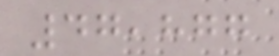47,877
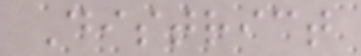District
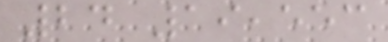24 19,553
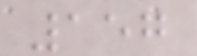157
